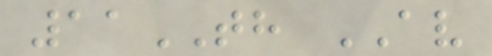11TH AV
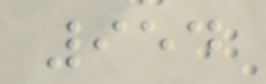954
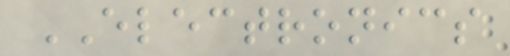ELECTRONICS
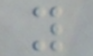y
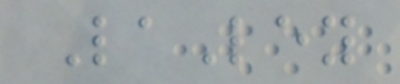LaLey
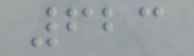623
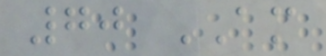70 AM
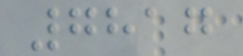7817
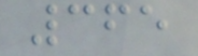365
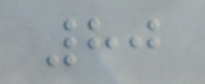80
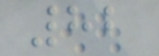82
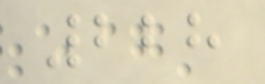228
